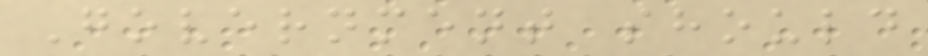Government should
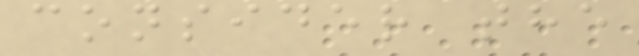consider the
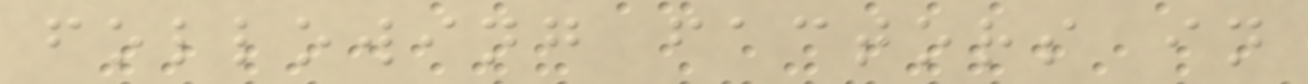following factors in
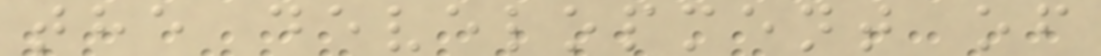the development of
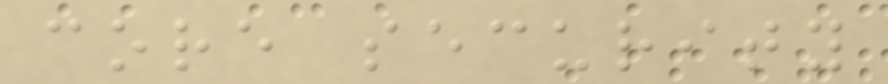core security
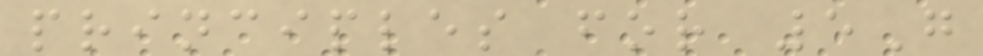principles for 5G
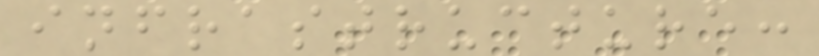infrastructure:
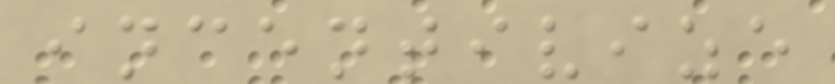incentivize
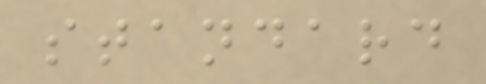standard
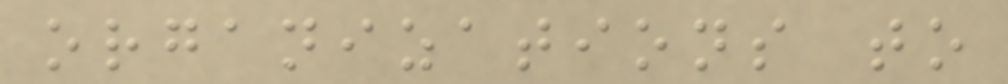organizations to
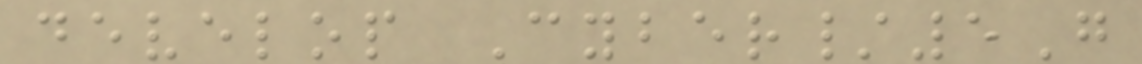develop Cyber/5G
